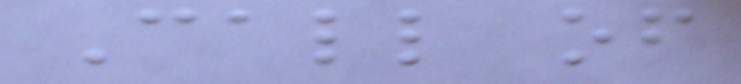Call of
